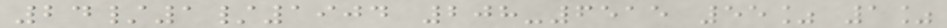24/1/1904 208-6515 55% 1%
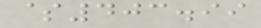$403.99
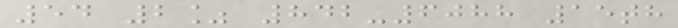54 2% 842-6088 15th
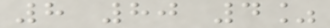8 80 4%
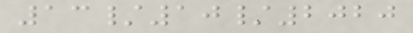13/10/2020
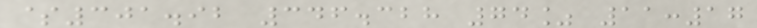$301.92 346.328 74% 11:17
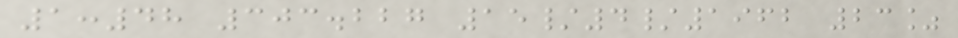1:48 303.227 15/4/1962 23%
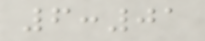6:01
